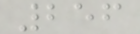256
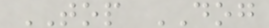TOP DOG
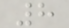8
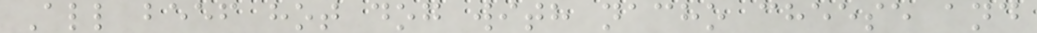All beef hot dog with nacho cheese and
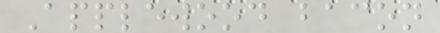Applewood bacon
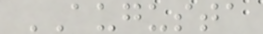AUGUSTA
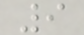9
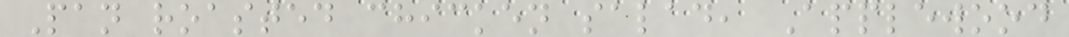Pan roasted chicken salad, Applewood
